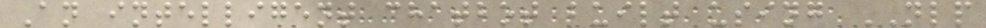An intelligent chatbot built using NLP
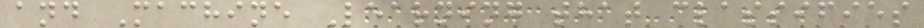and Machine Learning that classifies
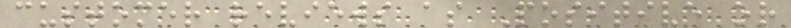customer reviews as Positive or
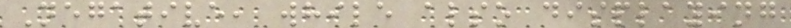Negative, while also displaying
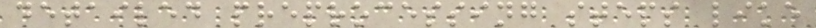detailed preprocessing steps like
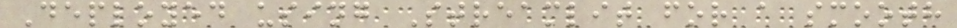Deployed using Streamlit for a smooth
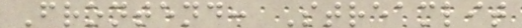Frontend: Streamlit
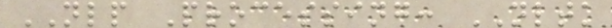NLP Processing: NLTK
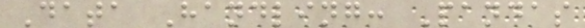Data Handling: Pandas
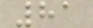81
